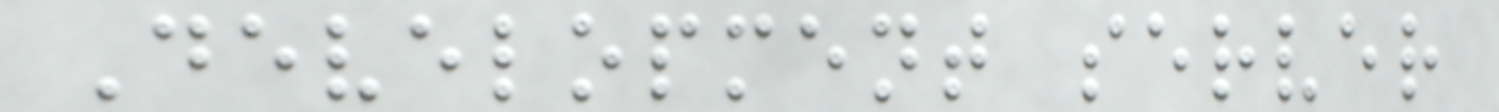Development server
